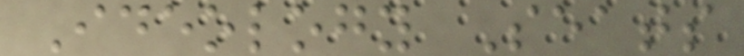Ideology Seats
